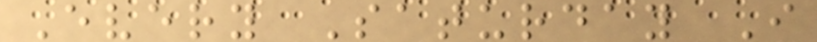Every Saturday I
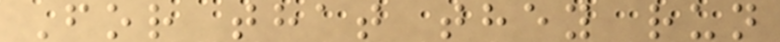For that they run
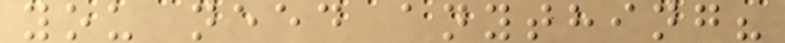you need anything?
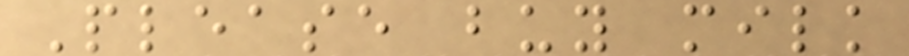Please buy milk
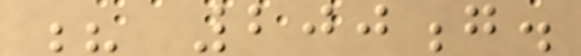? 200g.
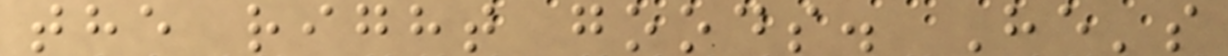the right goods. He's
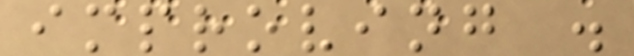improving .
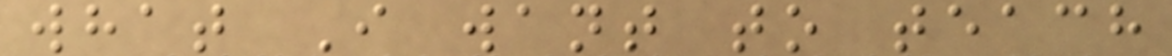what I want to teach
